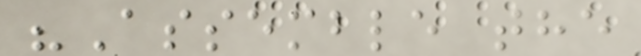"Assemble the
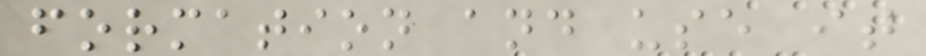formation and use it
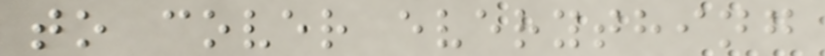to cover everything
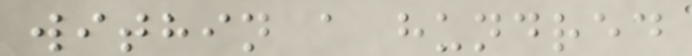within a hundred
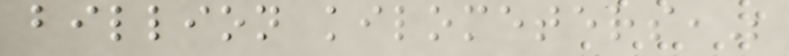billion kilometers,"
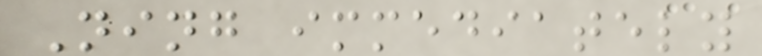Ning immediately
